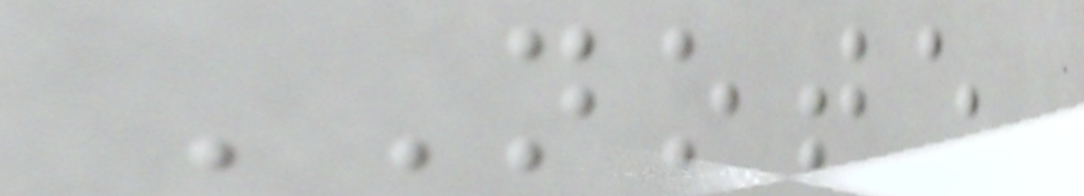NOTE
